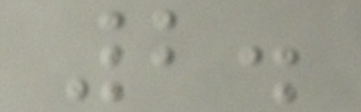2.
